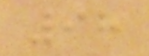98
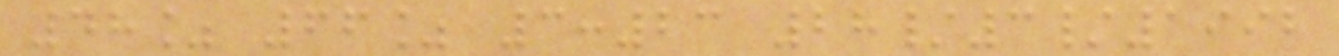48% 66% 3:23 28/3/1992
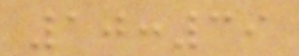10:39
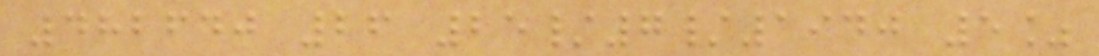482640 26 25/7/1940 5%
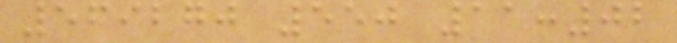569270 550 11:02
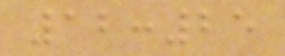12:25
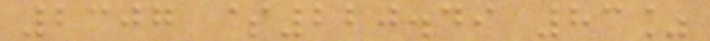2307 $220.49 83%
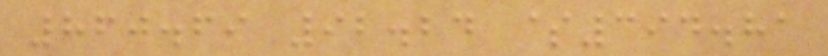860.69 92.24 $394.81
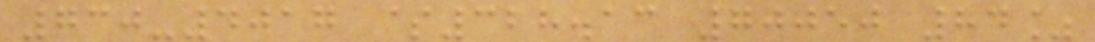730-4017 $328.13 70050 84%
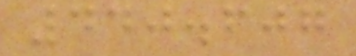440.607
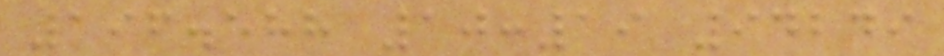196.588 10:19 94249
